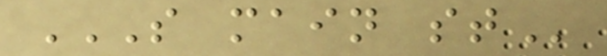S MAIN ST
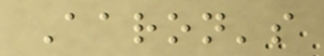Aaron's
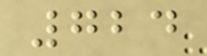724
